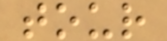tour
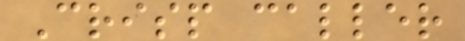Crisp caller
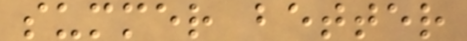summer better
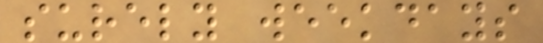surely weekdays
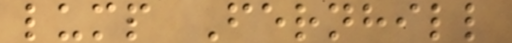lump Fernhill
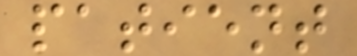patient
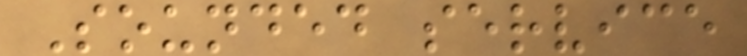Sounded service
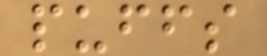puffs
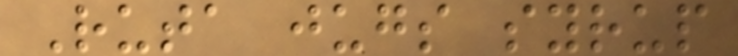Ruta jugs syrup
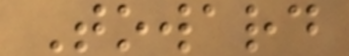Toward
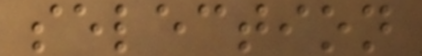selection
